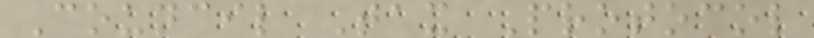Council Tax Protocol
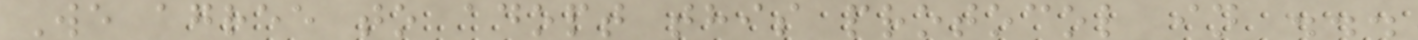We agree to adopt this protocol in ...
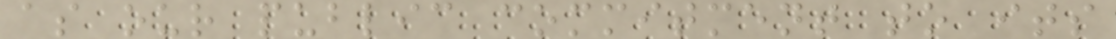as our public commitment to its
